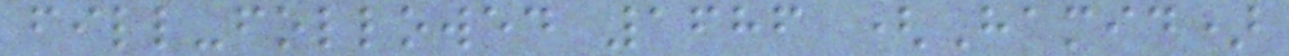fill-followed 1686 (Hamid)
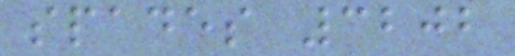spades 3202
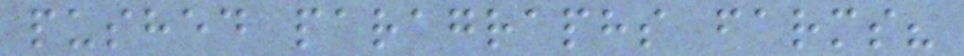pushed paragraphs farms?
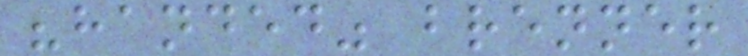"handed" brenner
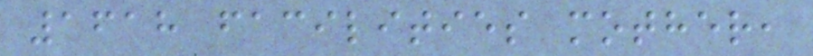1618 facilities mother,
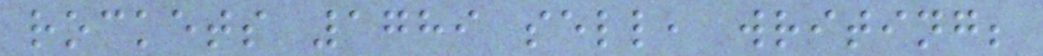rockets 1789 sell, writing;
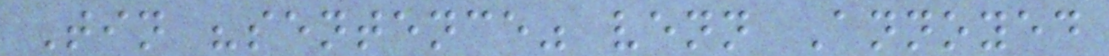Tin "sentence" venn Annoyed
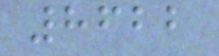8622
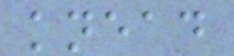knead
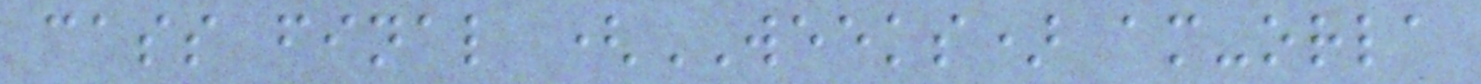cass final (WEEKS) am-orla
